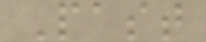Past
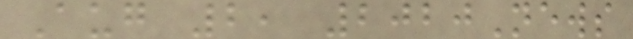Aug 2, 2020News
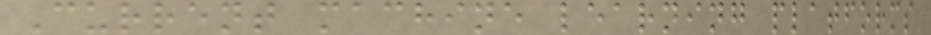Current machine learning platforms
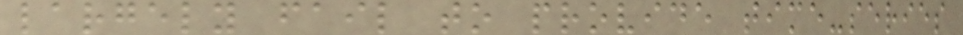largely fail to provide time-series
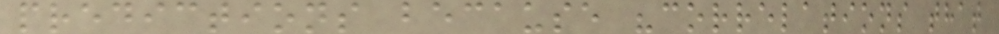predictions because "correlations that
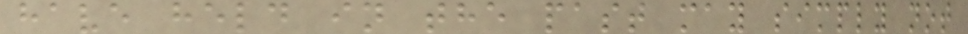have held in the past may simply not
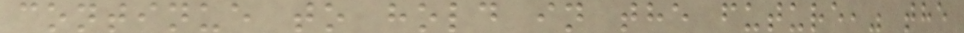continue to hold in the future," the
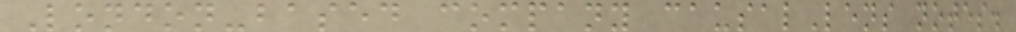London-based company causalLens notes.
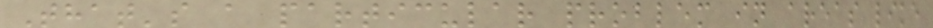That's a particular problem in areas like
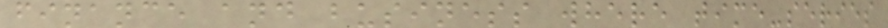finance and business where time-series
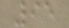95
